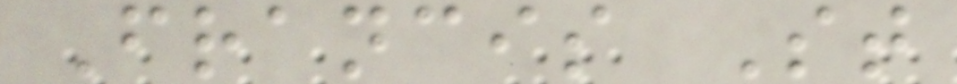Francis St
